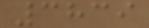3839
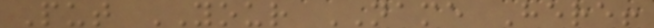Put YOUR NAME Here!
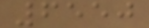6550
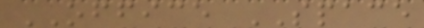OFFICE SPACE
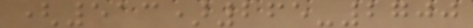(513)265-2700
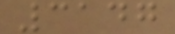3147
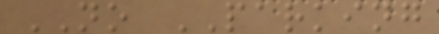NO PARKING
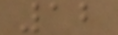12
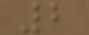2
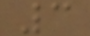3
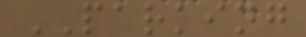PARKING
